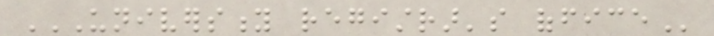UNIVERSITY REGISTRAR'S OFFICE
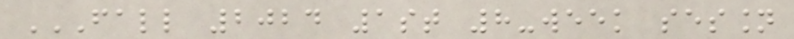FALL 2024 1ST 8-WEEK SESSION
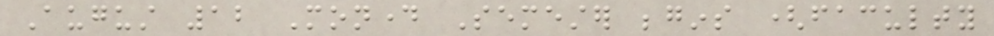August 12 Monday Semester begins (faculty
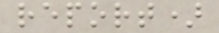report)
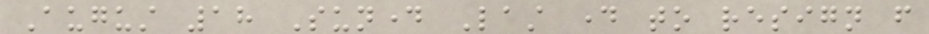August 18 Sunday Last day to resign from
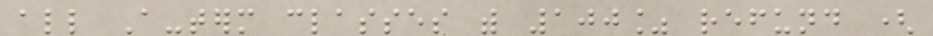all A-term classes with 100% refund (
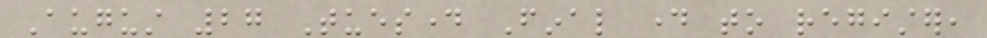August 27 Tuesday Final day to register,
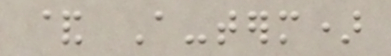& A-term)
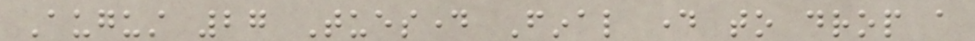August 27 Tuesday Final day to drop a
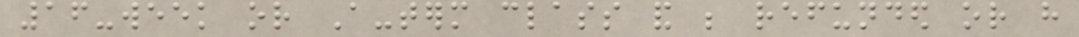16-week or A-term class and be refunded or have
